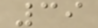39
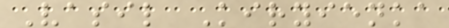Vasil Kiryienka
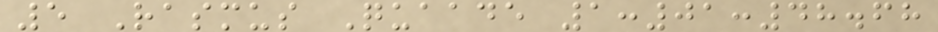5 Rasmus Quaade 1:01:48.68
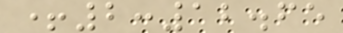+2:12.65
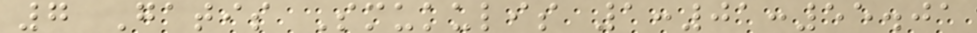7 Gatis Smukulis 1:01:55.01
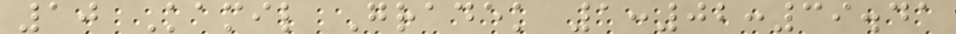10 Kamil Gradek 1:02:39.41
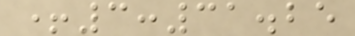+3:31.25
